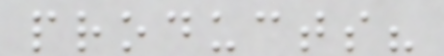products?
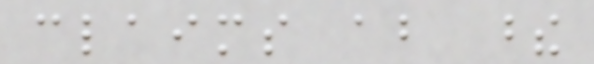claims about these
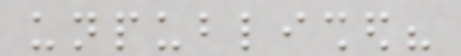unpublished?
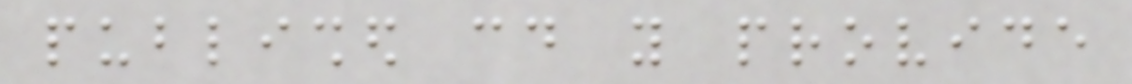published could you provide
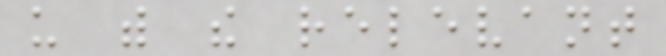us with the relevant
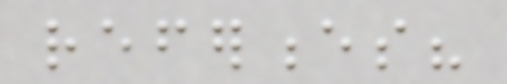references?
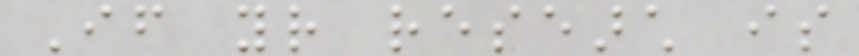If your research is
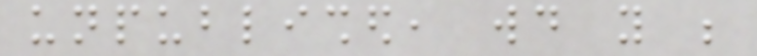unpublished, would you be
